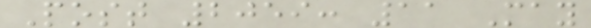Post 2059: 11 May
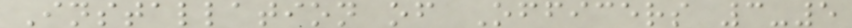Installation of Officers 3-5
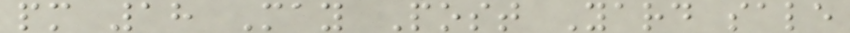pm 18 May Post Yard sale
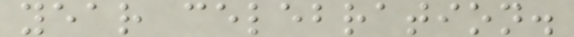year celebration.
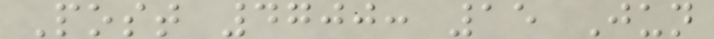Post 4700: 15 Jun
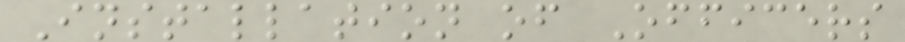Installation of Officers
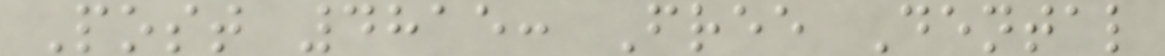Post 4815: Free Dental
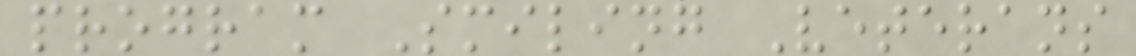program Smiling Veterans
